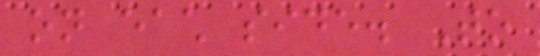on each side. To
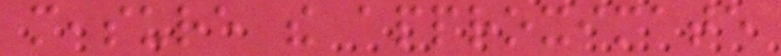measure the approximate
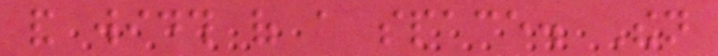and width of a space. Then
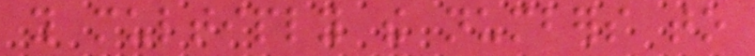you multiply the numbers to
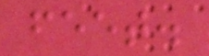feet.
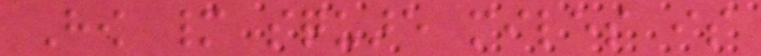How many square miles is
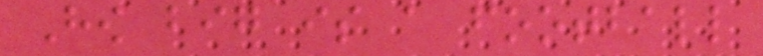How big is a football
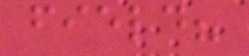field?
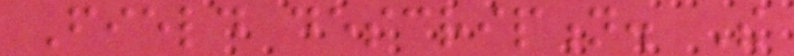Field description. The
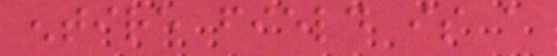entire field is a
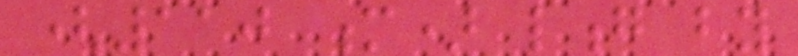(110 m) long by
